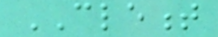CLEMENT
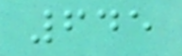645
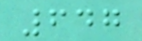647
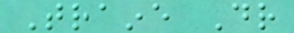Traine Dr
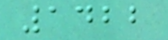1422
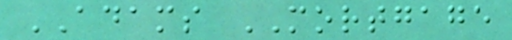ADAMS MORTGAGE
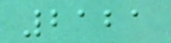2121
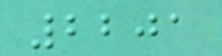2201
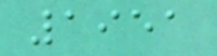1951
